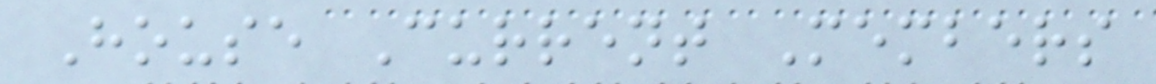House Current Members
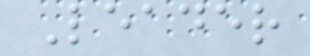Leader
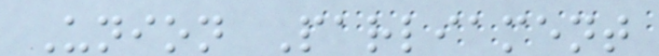Union Parliament
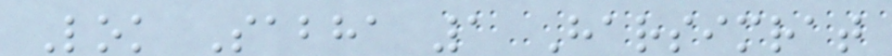Lok Sabha 1 Harsimrat
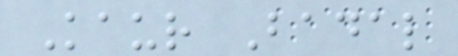Kaur Badal
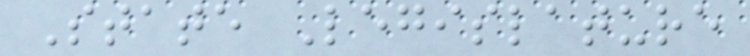State Legislature
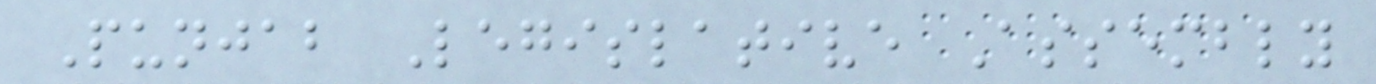Punjab Legislative Assembly
